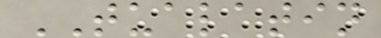TUALATIN
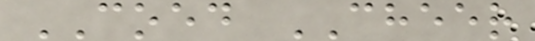COED CHEER
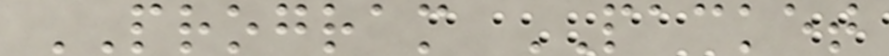PROGRAM PACKET
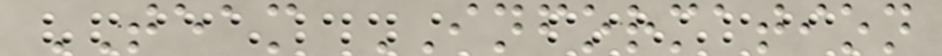TEAM INFORMATION
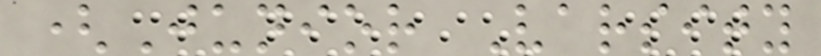(Junior Varsity
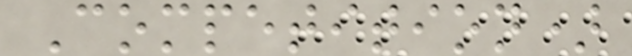Competition)
